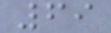69
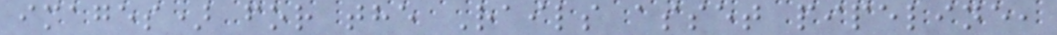images) for the Rails asset pipeline,
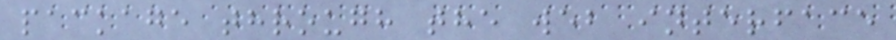package through the web interface
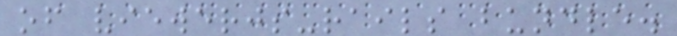of viewerjs-rails bundle.
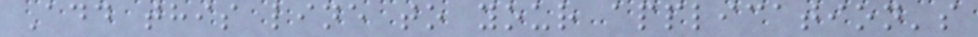Add this line to your application's
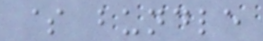$ bundle
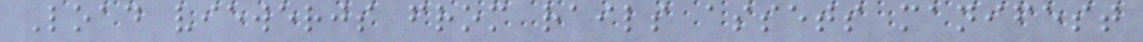Load viewerjs from rails assets manifest
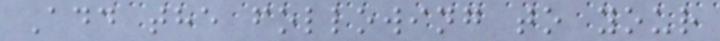Add the following to your
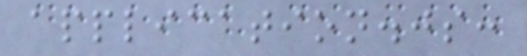application.js:
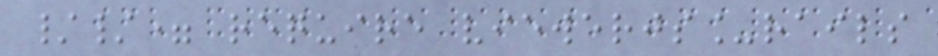//= require viewerjs_rails
